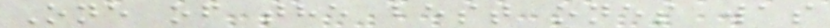One of the best ones was
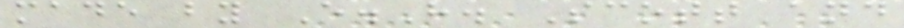made by E.H. Scott and
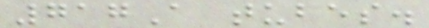717A tubes.
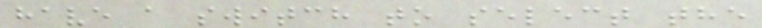have a switch to select the
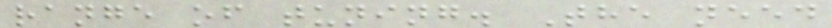range of tuning. The need
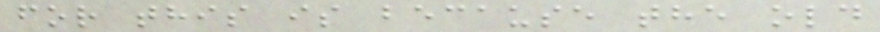for this is because the old
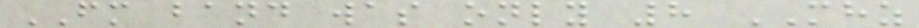FM band was only 8 MHZ
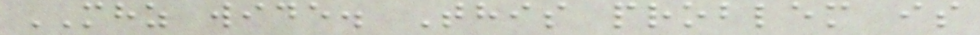MHZ wide. This problem is
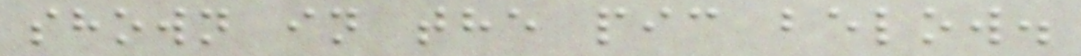shown in the pic below.
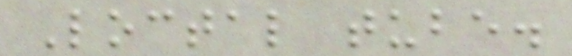Loctal tube.
